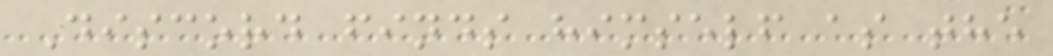Discord finds himself as the
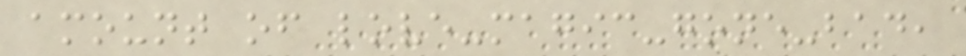amount of love-magic-gone-bad,
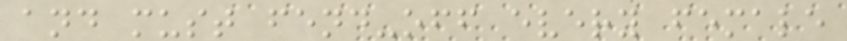and must fend-off every female
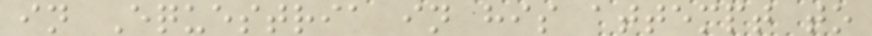in Equestria in his attempt to
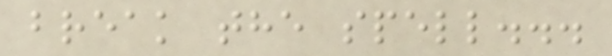break the spell...
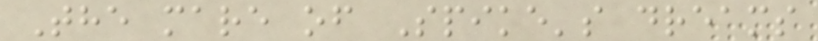The mare of Spike's dreams
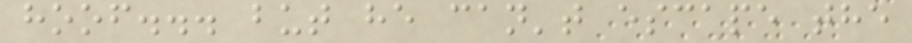hoof... but he can't escape the
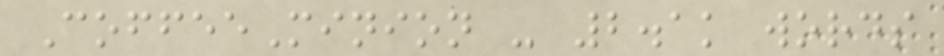CoffeeMinion - 2.1k words
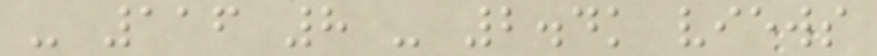- 116 8 - 2.4k views
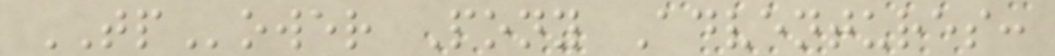TPower Pony Adventures:
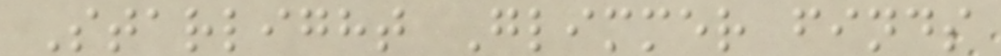Starlight Glimmer finds
